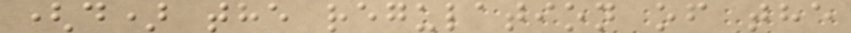(d) the regulation of the
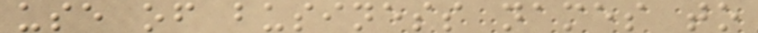use of business names to
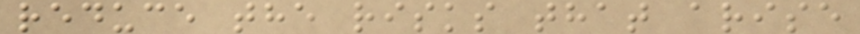reduce the risks that arise
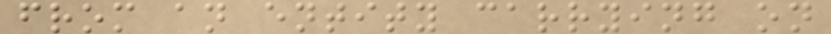from an entity carrying on
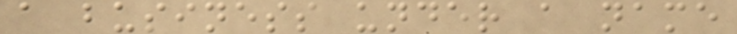a business under a name
